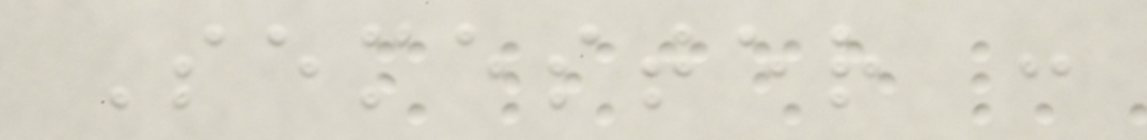Semester :
